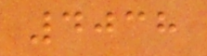4038
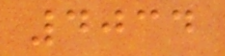4034
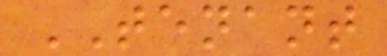TENANT
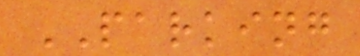PARKING
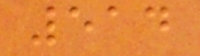514
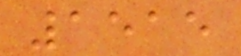1515
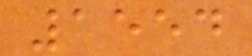1554
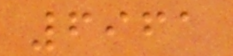6961
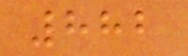882
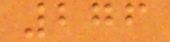276
